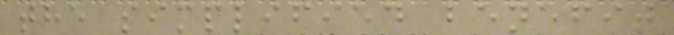the simplified benefit
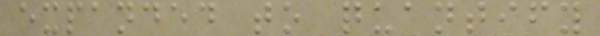expanded to quantify
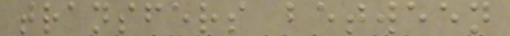transfers between
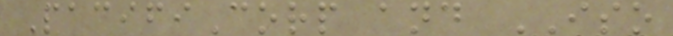PacifiCorp and ISO
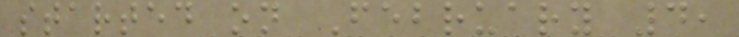started on February 4,
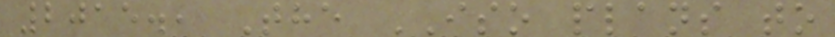2015., The ISO plans to
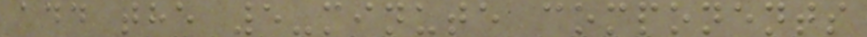add the 5-minute components
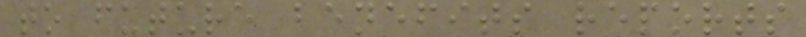to future benefits reports
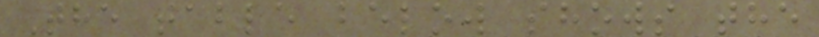The table below shows the
